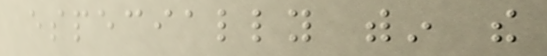especially within the
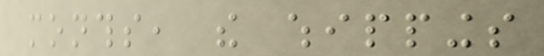months, the whippings
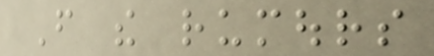From the rumours
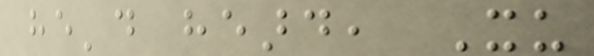he'd heard, Xu
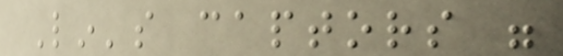Lin's captors were
